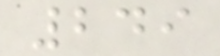249
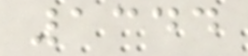1344
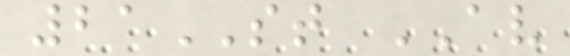21ST AV
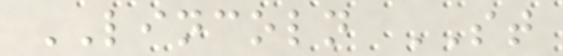LINCOLN ST
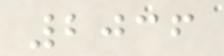2036
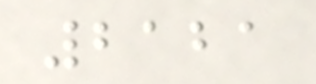2121
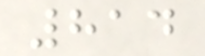814
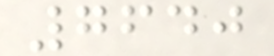7640
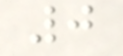0
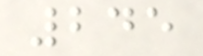245
